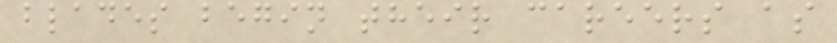blades begin their careers as
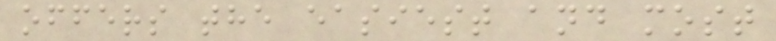offers the easiest and most
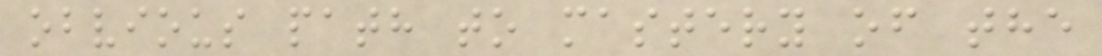obvious path to mastery of the
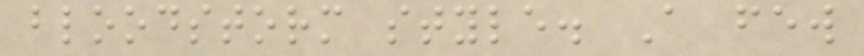bloodstorm style. A few
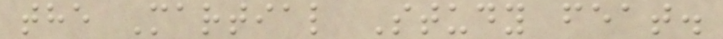the Martial Study feat.
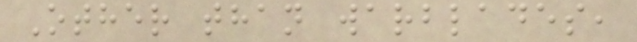Other than warblades,
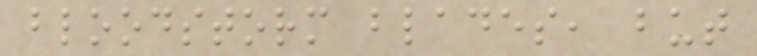bloodstorm blades, but
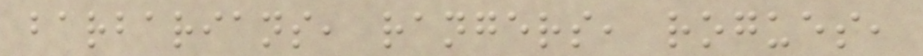barbarians, rangers, rogues,
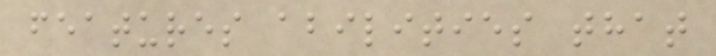features abilities that
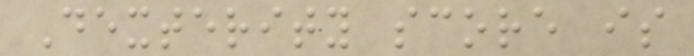Dexterity score is
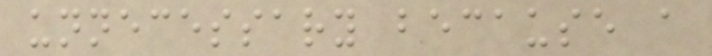unnecessary because a
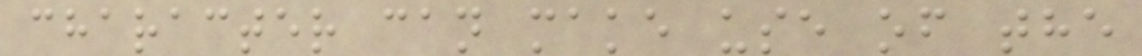character can make use of the
